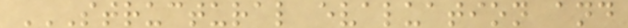STRUCTURAL EVALUATION AND
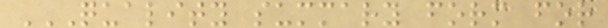QUALITY SUMMARY FORM FOR
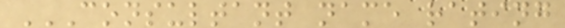CONSULTANT NAME RATING
